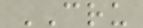CRU
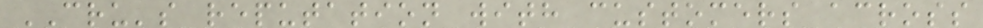CRU's reputation with customers across
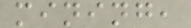mining,
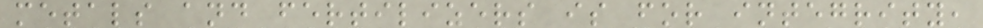metals and fertilizers is for integrity,
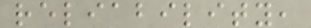reliability,
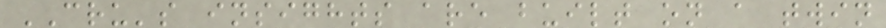CRU's insights are built on a twin
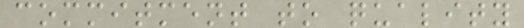commitment to quality
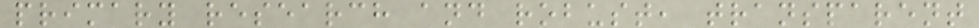primary research and robust, transparent
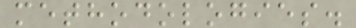methodologies.
